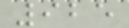925
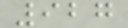927
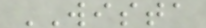WISTA
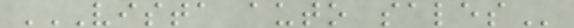VISTA AUTO SALES
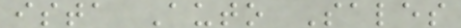ista Auto Sales
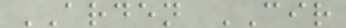ARDEN CIR
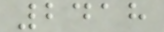2418
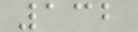132
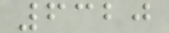6320
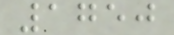1750
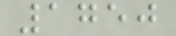1750
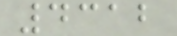4312
